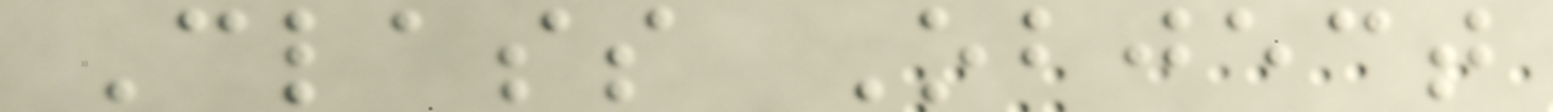Class Object
